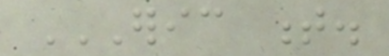ERIC T.
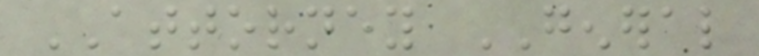ATTORNEY GENERAL
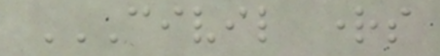CIVIL RIGHTS
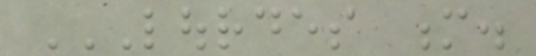LOURDES M.
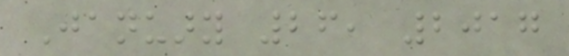January 26, 2017
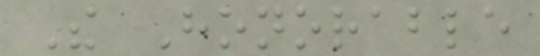The Honorable
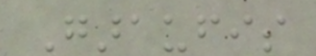Garaufis
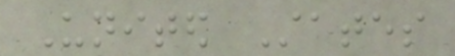United States
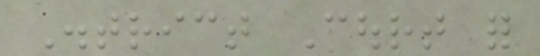District Court for
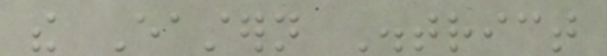the Eastern District
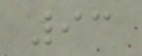93
